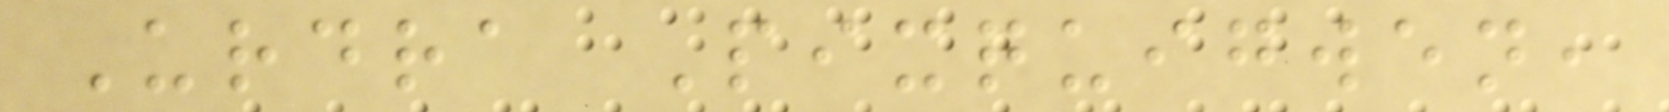Urdra Pixquigwen,
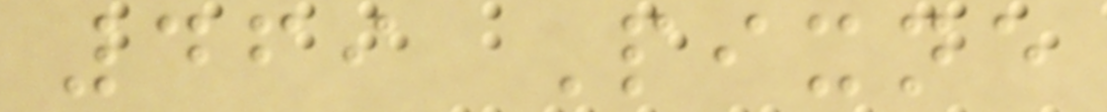469 Pixne
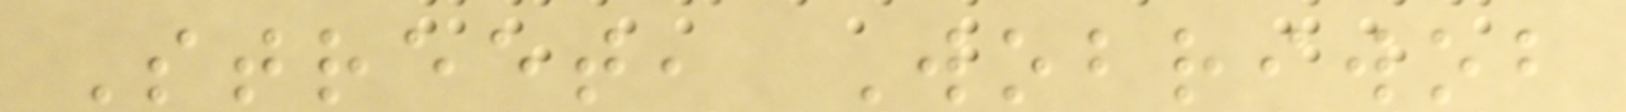Street, Wobriwob
